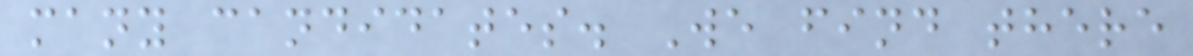many candidates. We find there
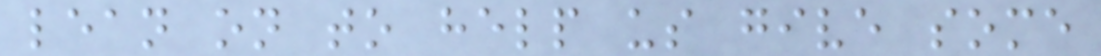lean on to help us give some
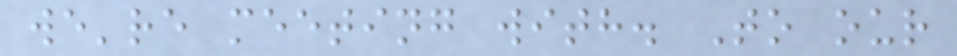we're meeting with. To our
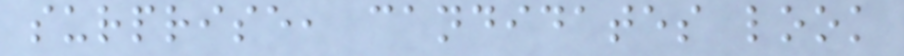surprise, candidates look
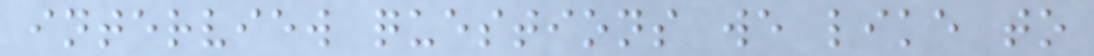interview questions we like to
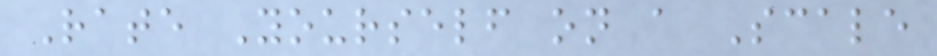Rate Yourself on a Scale
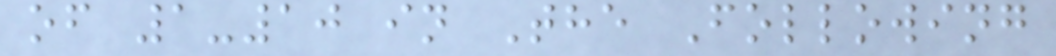of 1-10 in The Following
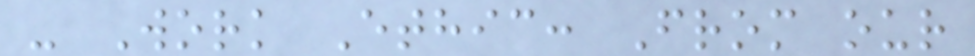- Work Ethic: From our
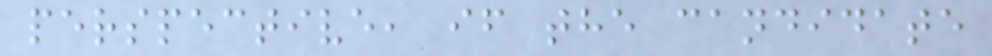perspective, if the candidate
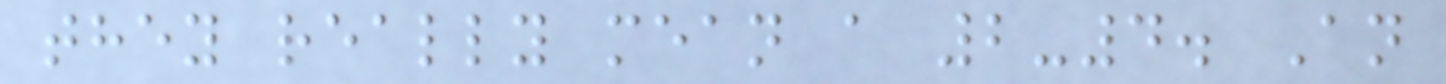they really mean a 2-4. An
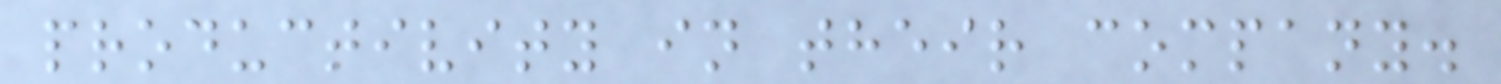productivity in their company.
